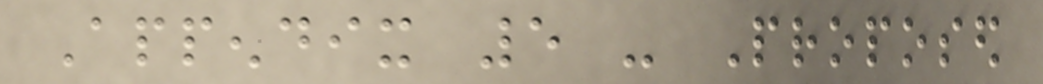Appendix 5 - Proposed
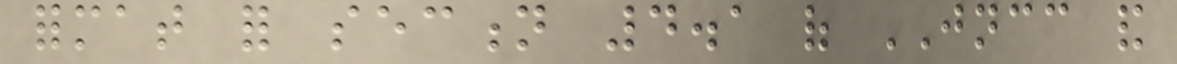format for section 4.1 of JNCC and
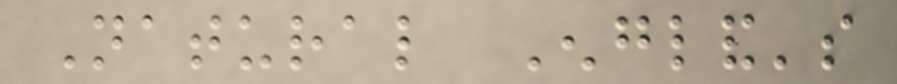Natural England's
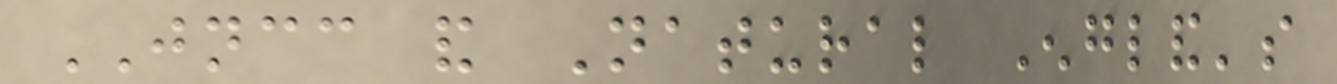JNCC and Natural England's
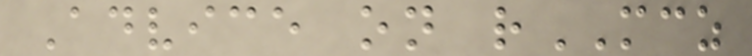Advice on rMCZ
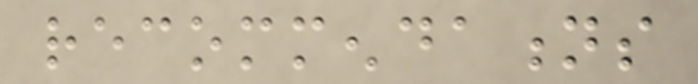recommendations
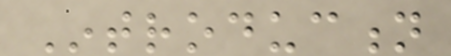Introduction
